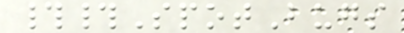##SpotBugs
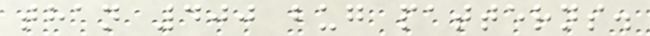than 400 bug patterns.
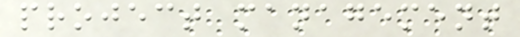project management
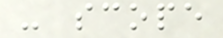- scope
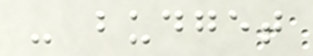- budget
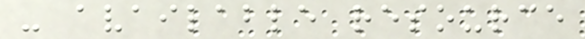- available resource
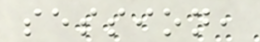session,
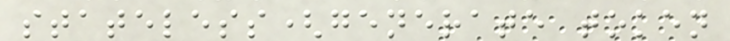stateless(generate token
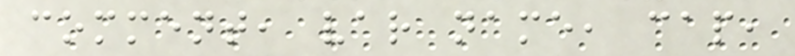comment, var name, cap,
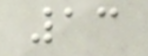13
